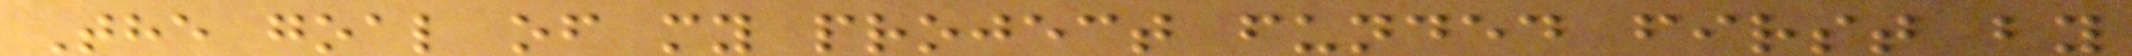The goal of my project funded first by
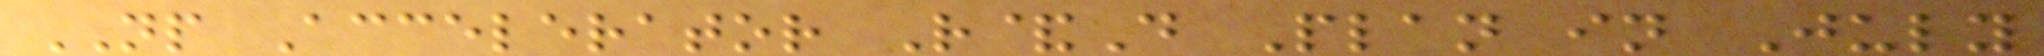NP Accelerator R&D Plan in July
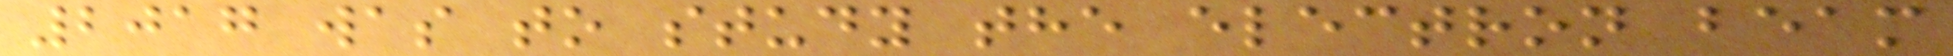2017 was to study the electron beam
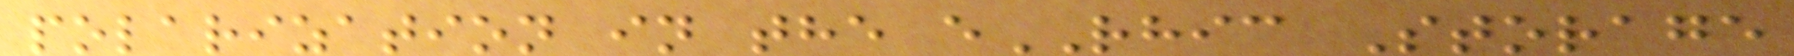polarization in the eRHIC Storage
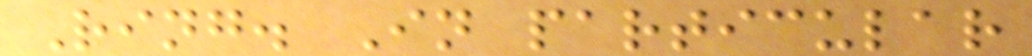Ring. In particular
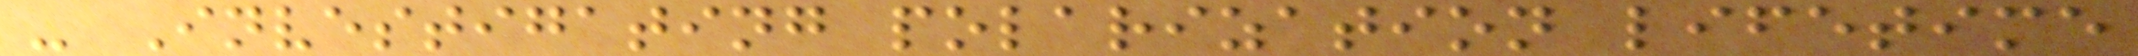- Investigating polarization lifetime
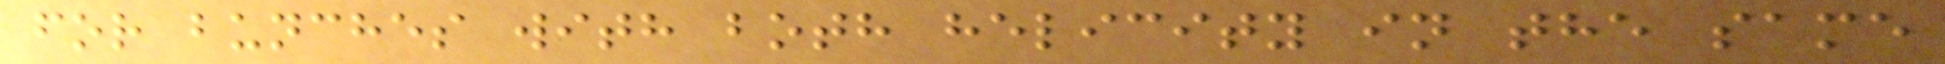for bunches with both helicity in the same
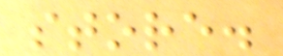store.
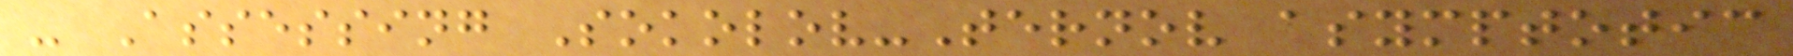- Assessing Sokolov-Ternov asymptotic
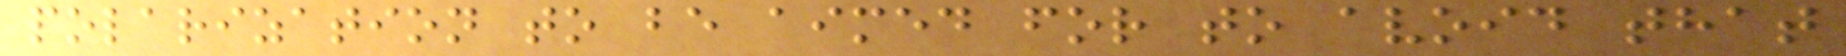polarization to be aimed for to avoid that
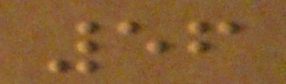56
